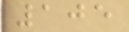105
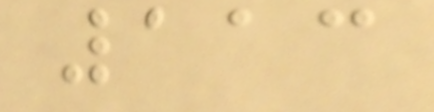113
